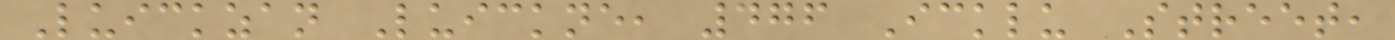Luickzan Luickne, 476 Icklu Street,
